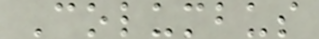Columbus
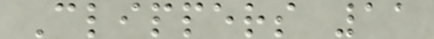Clippers 11
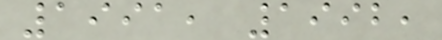1991, 1992,
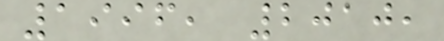1996, 2010,
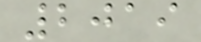2019
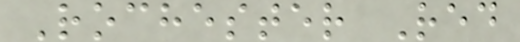Rochester Red
